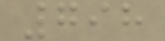798
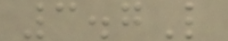3.7L
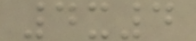4x4
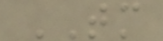TM
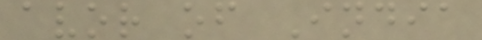avor of India
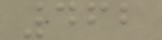462
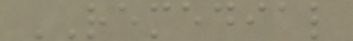REMEDIAL
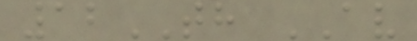12TH AV
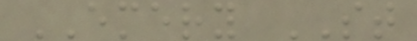EMERY ST
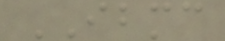IBMC
